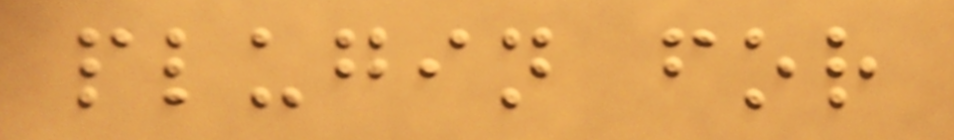plugin for
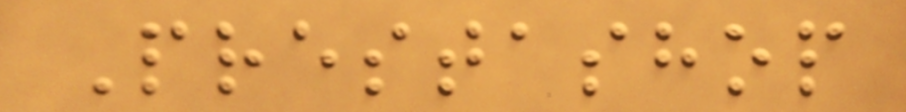Prestashop
